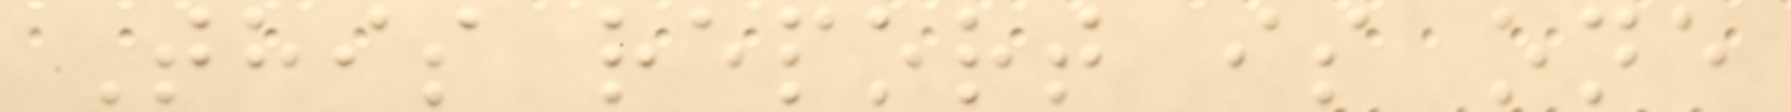This report is one
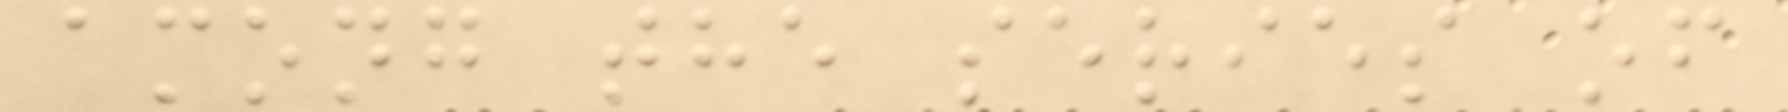among the series of
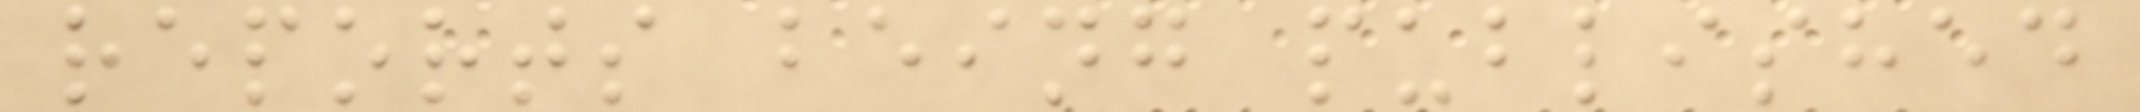reports being published
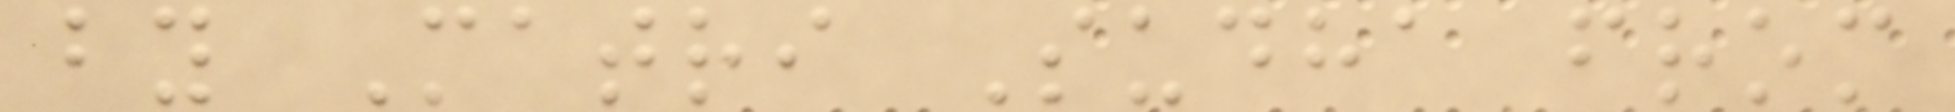by Matri Sudha from
